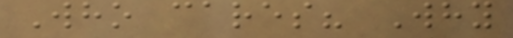Who cares? Why
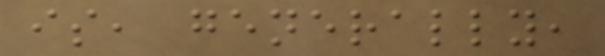is, generally,
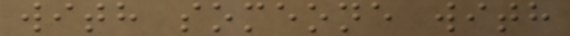with someone with
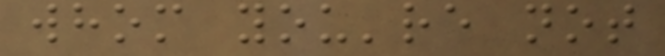whom you're not
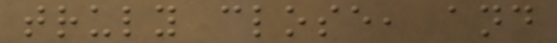truly close, and
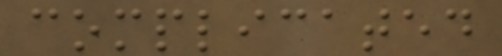complicated
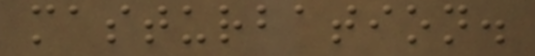masturbation.
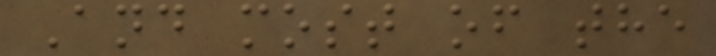And most of the
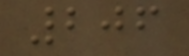206
